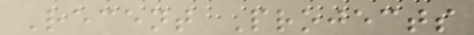Recent Projects
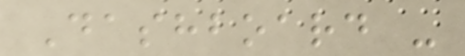Dashboard -
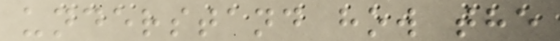understand how the
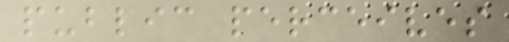public perceives
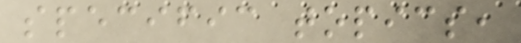specific topics,
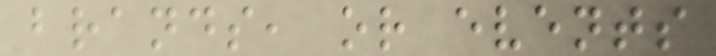brands, or events
